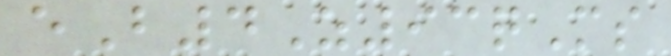eB4Z93qMs
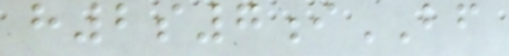h2s7iBF
